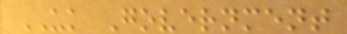UK Government
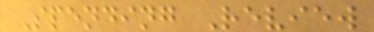Spending Review
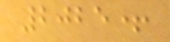2025+
